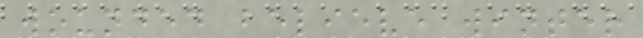wounded believe winter
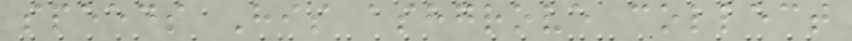speeds His ashgrove collect
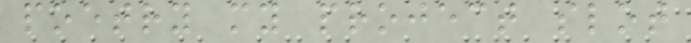poetry my project slot
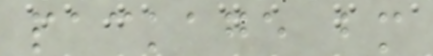package bm
